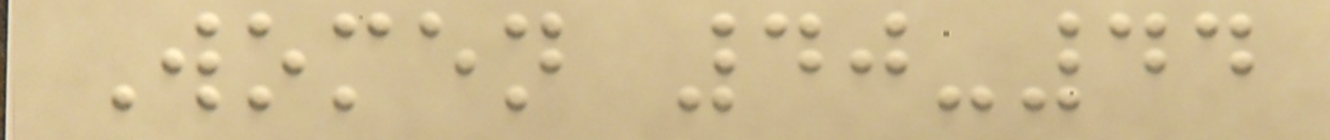Women 40-44
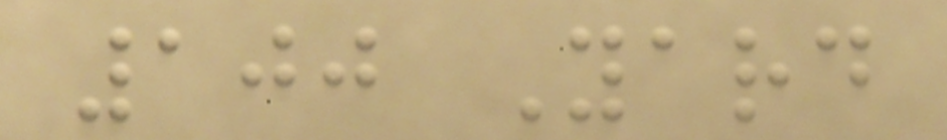100 Yard
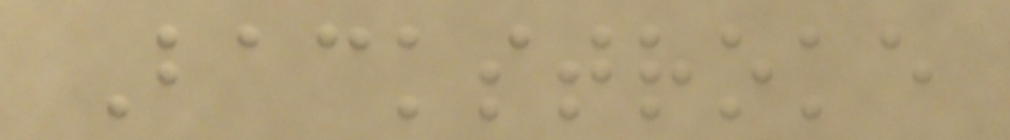Backstroke
